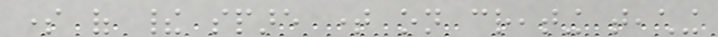some of their spare time on creating teaching
